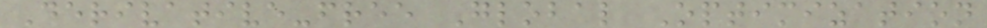Derivative-free Global Optimization
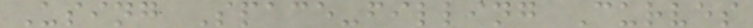Using Space-filling Curves
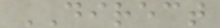DIRECT
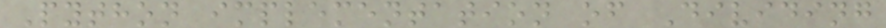Python implementation of Dividing
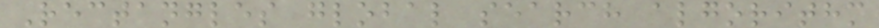Rectangles global search algorithm
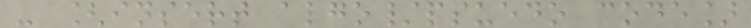- [insert algo/psuedo code]
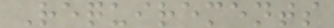Requirements
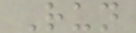Run
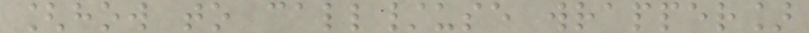[how to call/use wrapper]
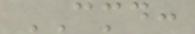CMD:
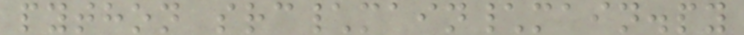python src\main\main.py
